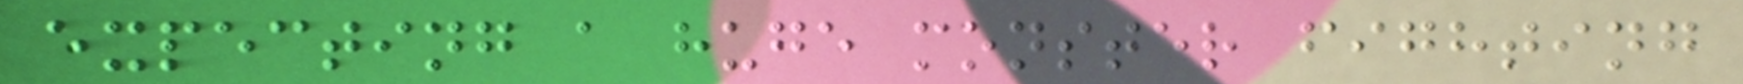expecting a huge monster fighting
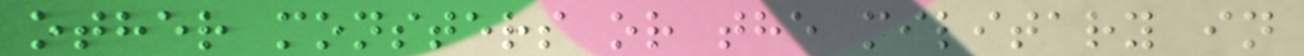other monsters or the military in
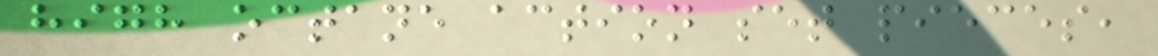high octane action set pieces,
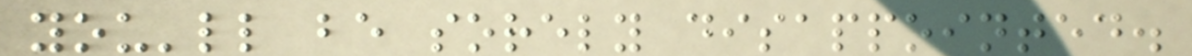you'll be sorely disappointed.
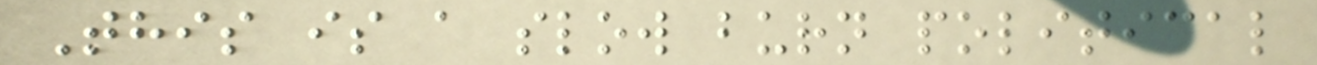This is a slow burn political
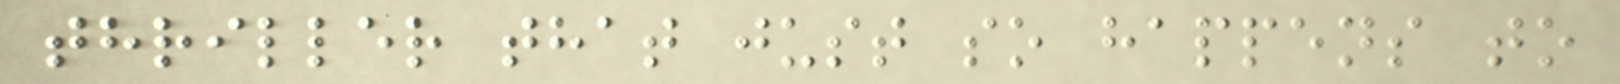thriller that just so happens to
